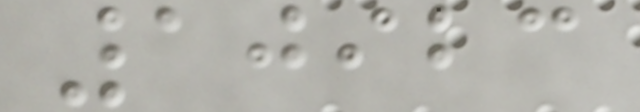10923
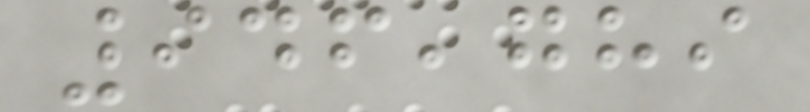946,789
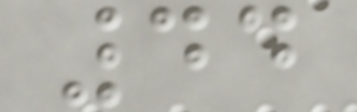44
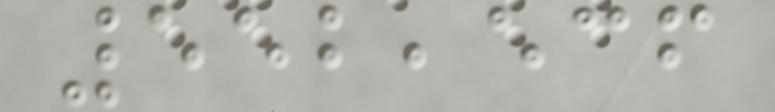552,536
